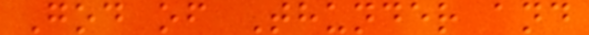God of Thunder and
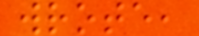wrote,
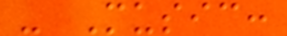- Music:
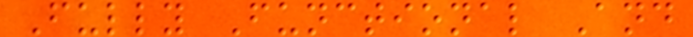Fully Functional And
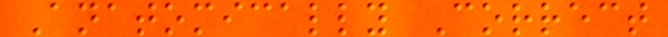Anatomically Correct
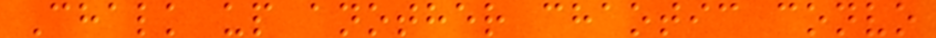Chalk up another chaotic convo
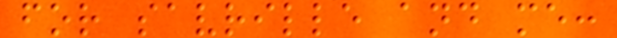for savrille and me:
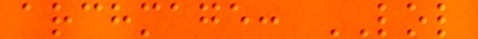archmage: LOL
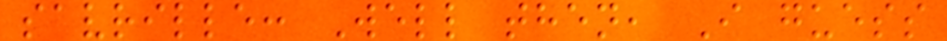savrille: Well then, I guess
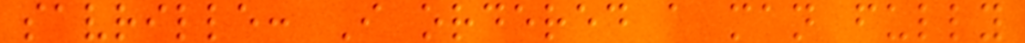savrille: I ordered a man fully
